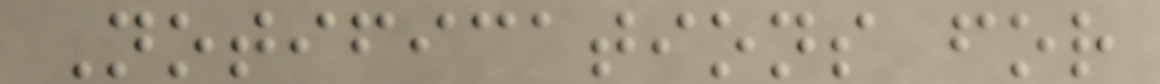Notifications for
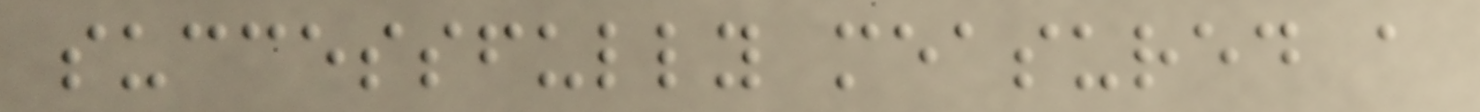successfully measured a
